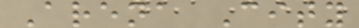Arena City
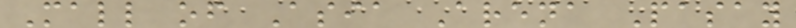Mall of Asia Arena Pasay
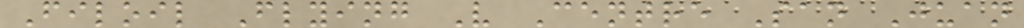Filoil Flying V Centre San Juan
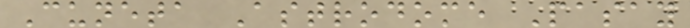Cuneta Astrodome Pasay
